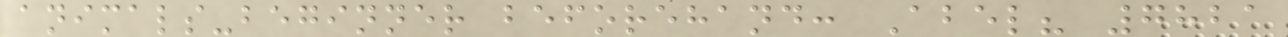animals-beginner beforehand: Abel? 7821
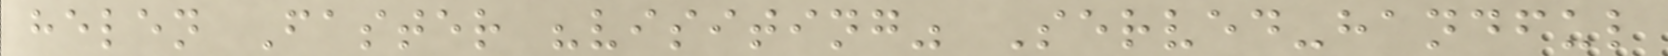helen Faster "visiting" Served-handful
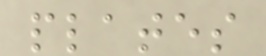plates
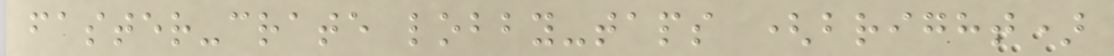faster-crate lobby-taps (bright)
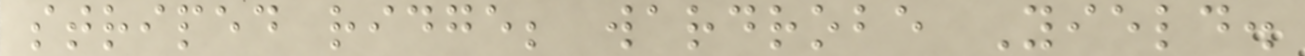striped ridge; wardrobe Yield.
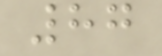87
